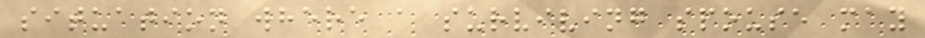situation where a surviving spouse may
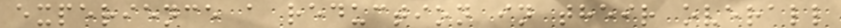experience a reduction in their overall
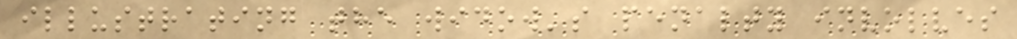illustrating the widow's penalty involves
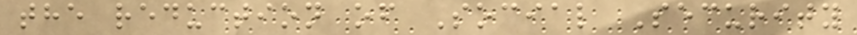the reduction of Social Security
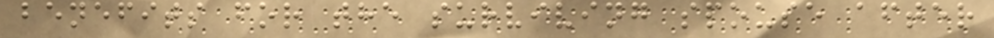benefits for the surviving spouse after
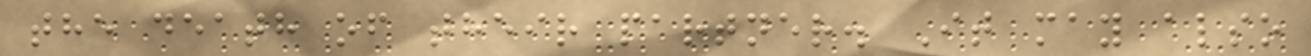the death of their partner. It may also
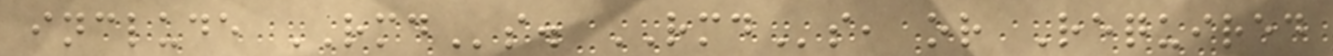include RMDs. RMDs, or Required
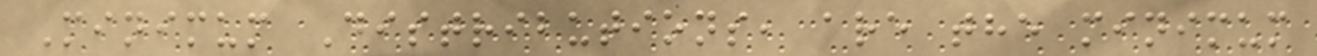Minimum Distributions, are the minimum
